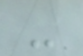-
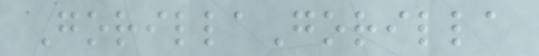GorillaGorilla
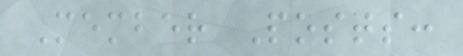Member Posts:
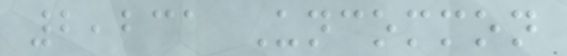2,231 Uncommon
